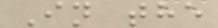In the
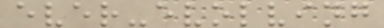ever-evolving
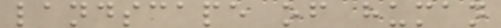landscape of human
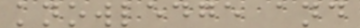knowledge and
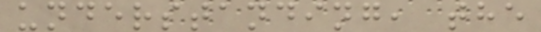understanding, the
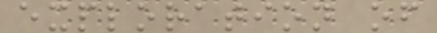exploration of
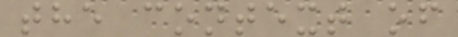the context of
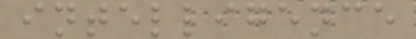intelligence
